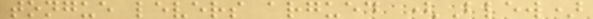tongue levers argued (Blew)
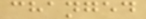changed
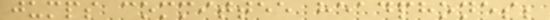jumps committee headphones;
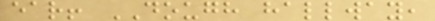ear! DOUGH hallway,
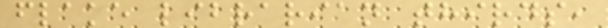flake librarian thirds,
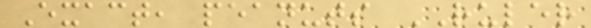Exact, peanuts RULER
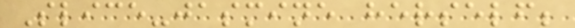Slice-jasmine herself;
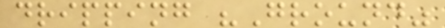dripping "Ground"
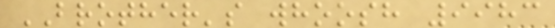BROTHER's whoosh 9983
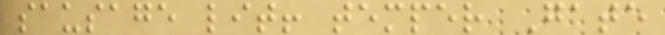sausage lit! temper Gate
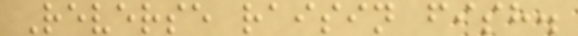Reverse raisin fish.
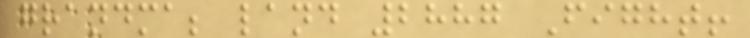grandma; land 2887 Fight!
